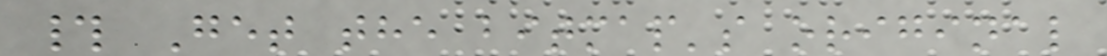# Get the bitmap's original
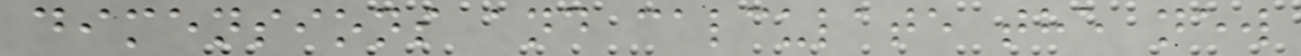dimensions and calculate the new
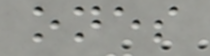ones
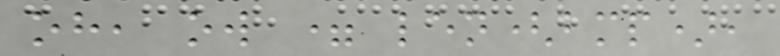oh, ow = len(bmp),
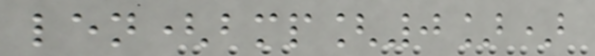len(bmp[0])
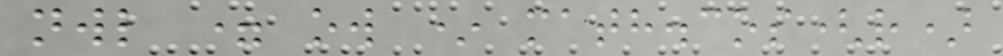nwl = ow * math.cos(r)
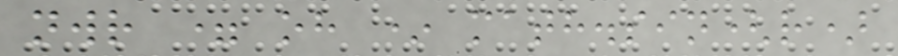nwr = oh * math.sin(r)
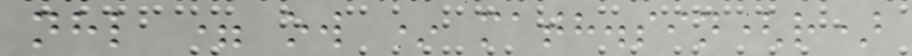nhl = ow * math.sin(r)
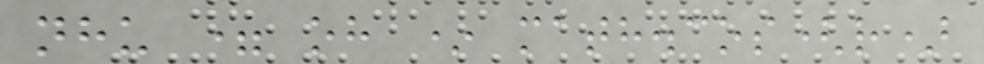nhu = oh * math.cos(r)
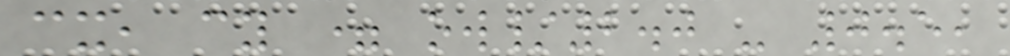cx, cy = ow/2.0 - 0.5,
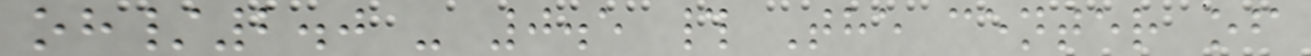oh/2.0 - 0.5 # The center of
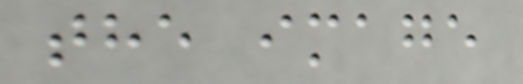the image
